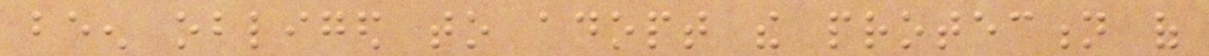been obliged to adopt the protection of
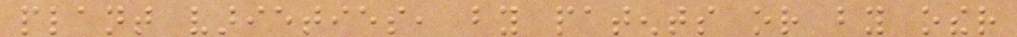plant varieties, by patents or by other
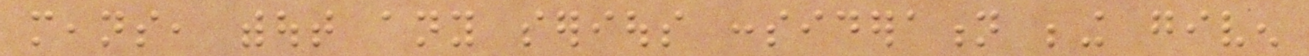means, without any serious consideration being given
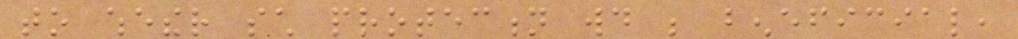to whether such protection would be beneficial,
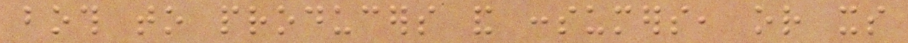both to producers and consumers, or its
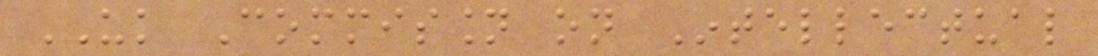UK Commission on Intellectual
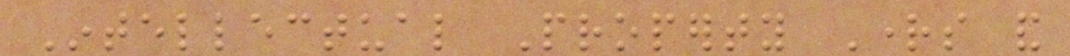Intellectual Property Rights and
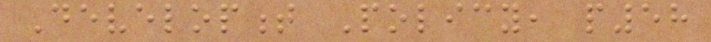Development Policy, p58
